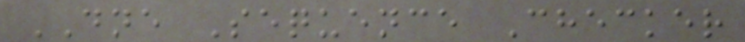DNE Sequence Checker
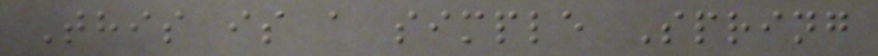This is a simple Spring
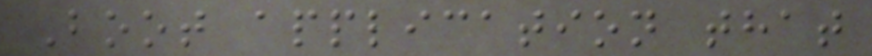Boot application that
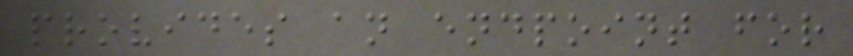provides an endpoint for
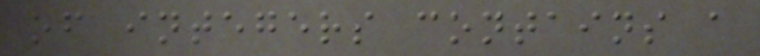of integers contains a
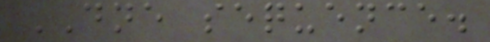DNE sequence.
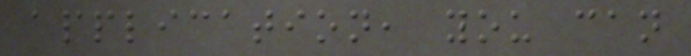application, you can
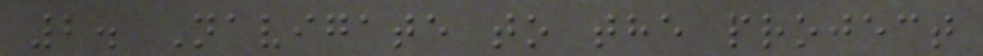2. Navigate to the project
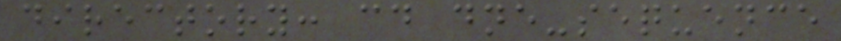directory: cd dne-sequence
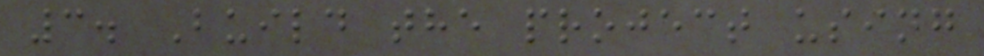3. Build the project using
